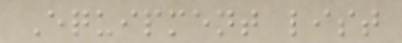Equipment list
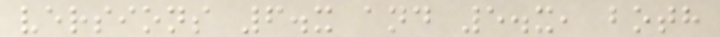versions 6.x and 5.x, both
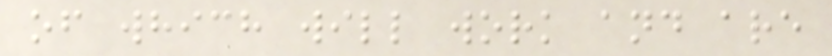of which will work and are
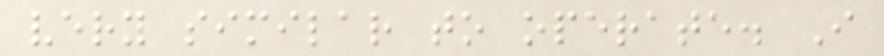very similar to operate. I
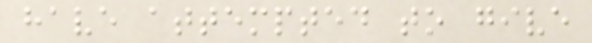have attempted to give
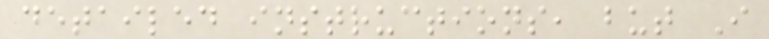detailed instructions, but I
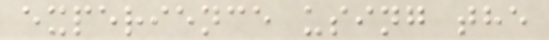experience using the
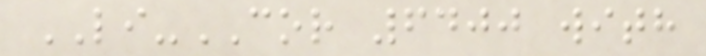LI-COR 6400 with
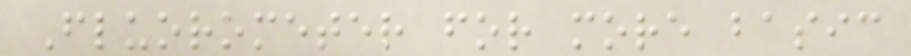Fluorometer for more basic
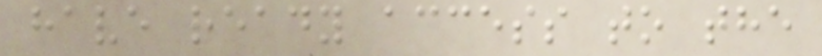have ready access to the
